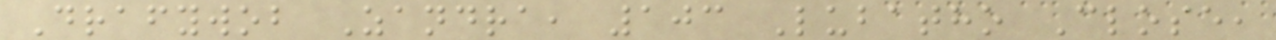Drafywob Zandra, 103 Lubatho Close,
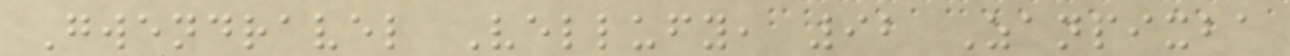Gwendravel Vellufy, 92 Zanpixba
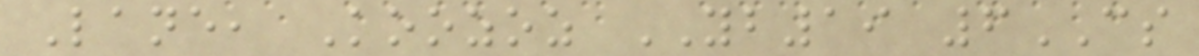Lane, Koozoz YB19 6CS
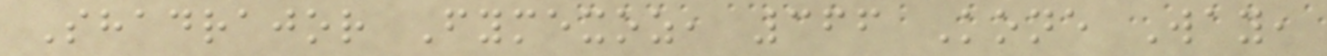Shadrajor Fymexoz, 366 Kone Way,
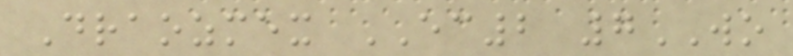Draozmex EC2 7WO
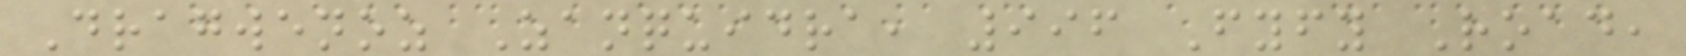Dragwenoz Zanquidra, 996 Fyfy Road,
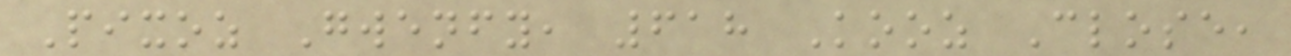Pixoz Gwenfy, 618 Kooz Close,
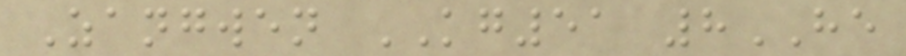Zangwen KG51 8HE
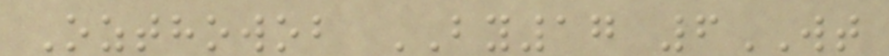Ozthowob BY17 6WT
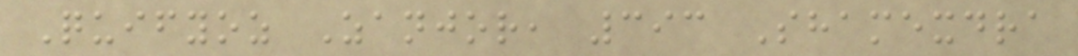Quifyoz Zanjor, 393 Shamexdra
